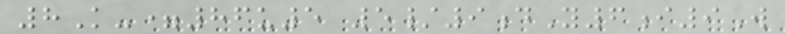8K-=86u5 5/9dY6i9W
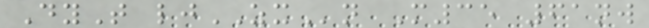DyT ljZXn M35 61nw
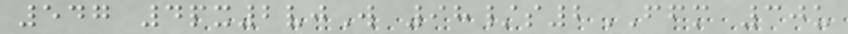547 4px2vjW 98/s2FFM 30u
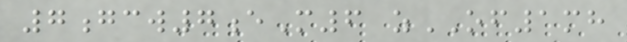7gcw7eM6 zOF1mh
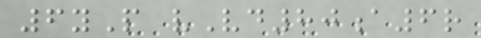6yP vVd80a6r
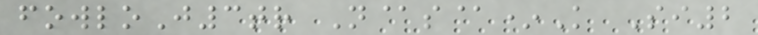fowloJ3tr N@s@*K Si2
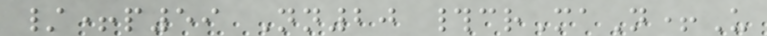/+p59 Nn20 #crMaN+U
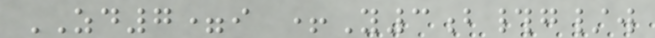ZD7=i +Y3b#g/w
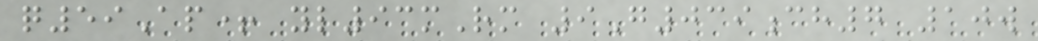q59Ap+ yl93mRm 9G039ch7 10w
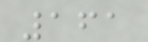161
